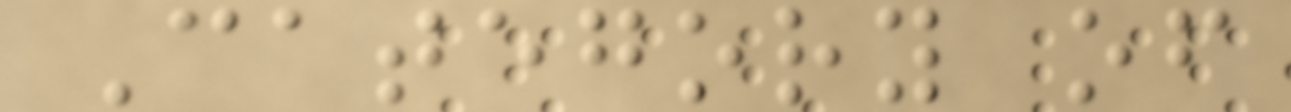Category of
